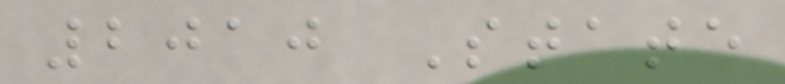2010 State
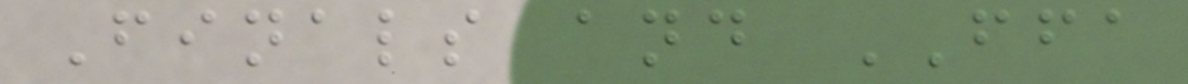Finals and FFA
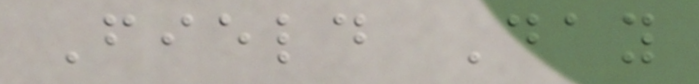Field Day
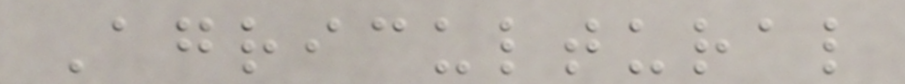Agricultural
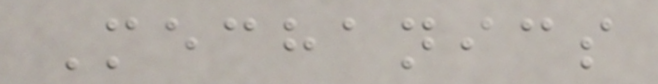Mechanics
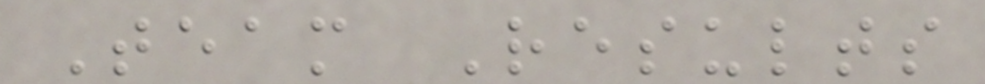Team Results
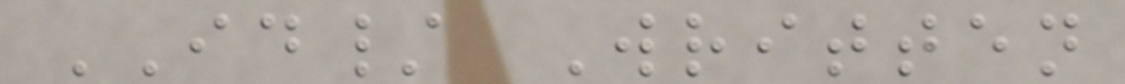ID/ Written
